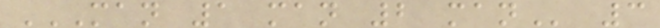MAN 1 MAN 2 MAN 3
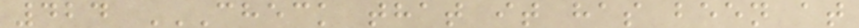424 CHECK THAT IT HAS BEEN AT
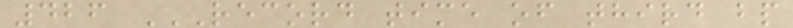426 RECORD TIME OF THIRD BP
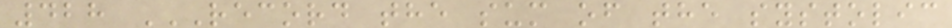428 RECORD THE SUM OF THE SYSTOLIC
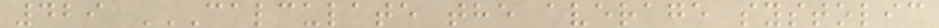429 CALCULATE THE AVERAGE SYSTOLIC
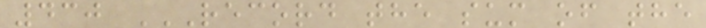430 RECORD THE SUM OF THE
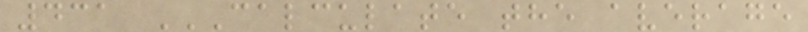431 CALCULATE THE AVERAGE
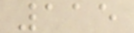115
